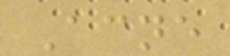Acne
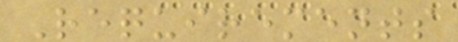Requirements
